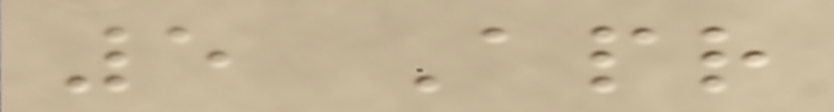5 Apr
